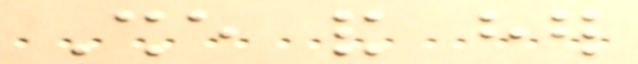She and her
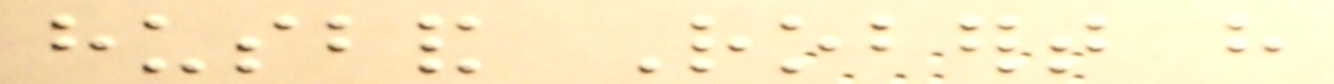husband Robert have
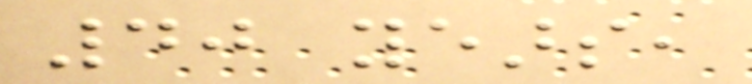40 years,
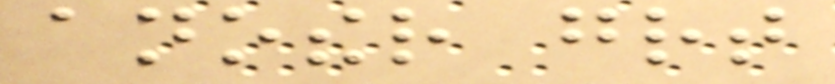another great
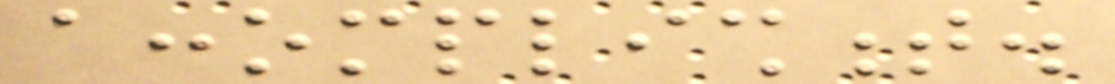accomplishment.
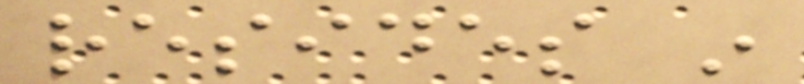resides in
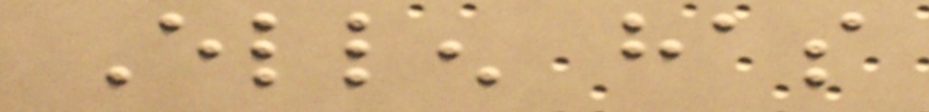Ellen has
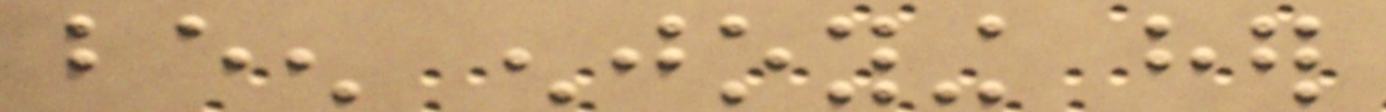been enjoying her
